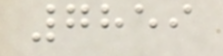7859
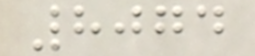8074
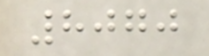8070
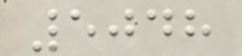5048
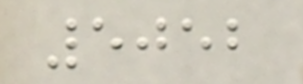5052
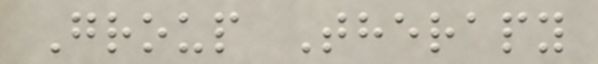Group Therapy
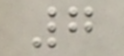7
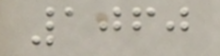1060
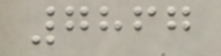7867
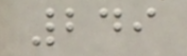249
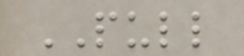PULL
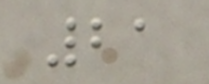21
